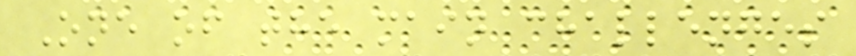One of the main challenges
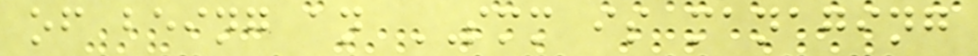of being an SMM is managing
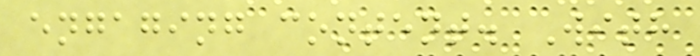engaging content. With
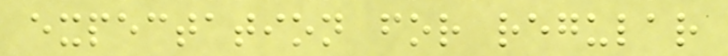expectation for regular
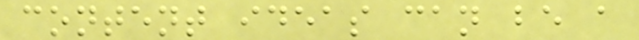content ideas can be a
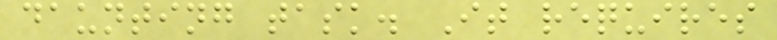daunting task. It requires
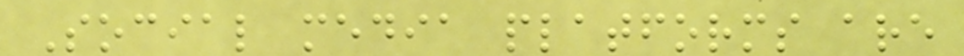Social media platforms are
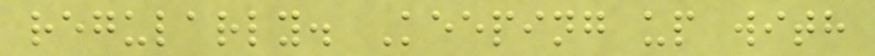regularly. Keeping up with
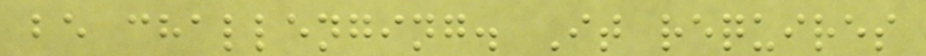be challenging. It requires
